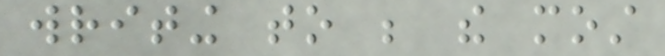writing to be the most
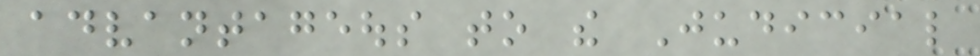advantageous to the Judicial
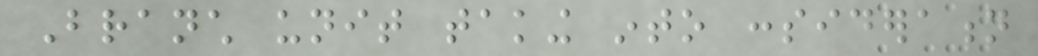Branch unit taking into consideration
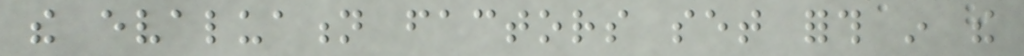the evaluation factors set forth in the
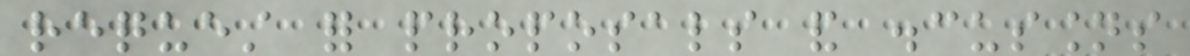request for proposals and discussions
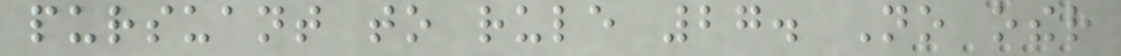pursuant to rule 27. No other
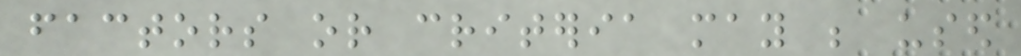factors or criteria may be used
